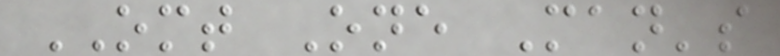OMT One Man's
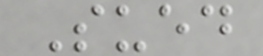Sued
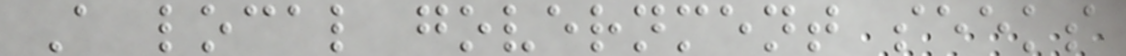A local government seeks
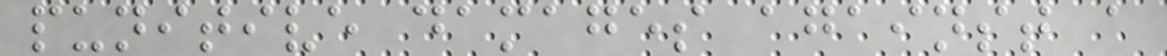punitive damages against a
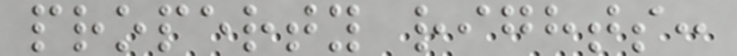property rights:
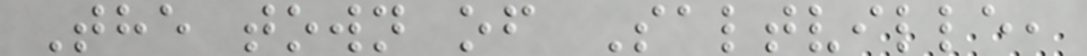The town of Saltville,
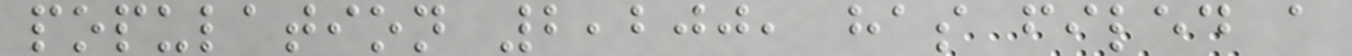population 2,200, has filed a
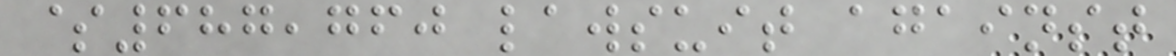$687,760 lawsuit against
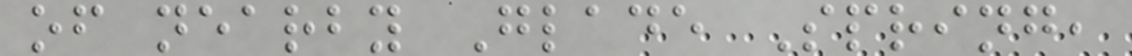of nearby Glade Spring,
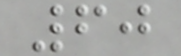60
